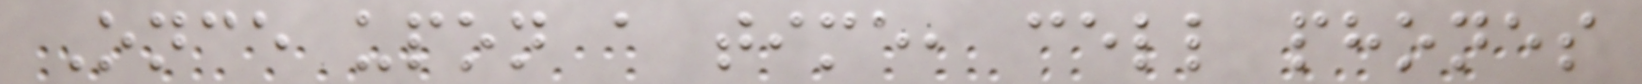Once upon a time, cell phones
